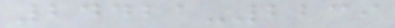24421-2239
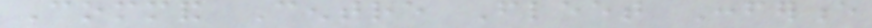Command Centre Fleet Conference
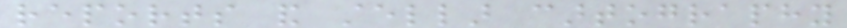reports and stellar cartography
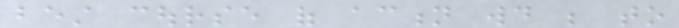best course of action would be to
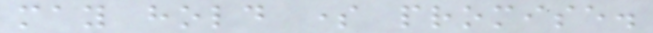may hold some promise.
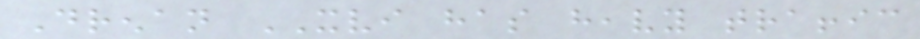Drenan XVI has heavy traffic
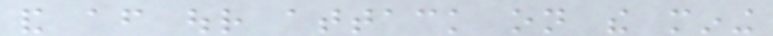and after our attack on the mining
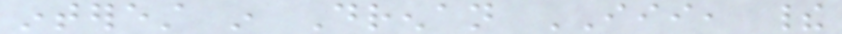interest in Drenan III, their
